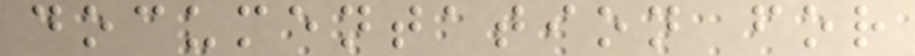documentation for
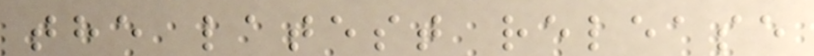the latest release
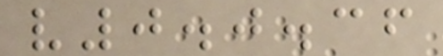v0.0.36
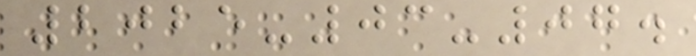2025-03-07.
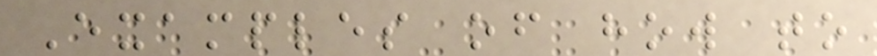Examples of how to
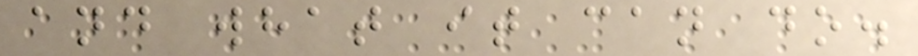and what it can do.
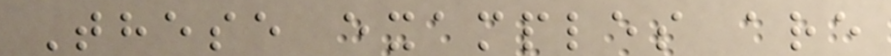These examples are
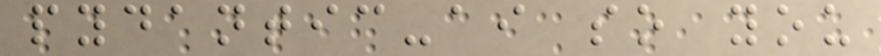pydantic-ai so you
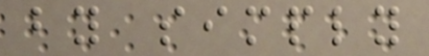by simply
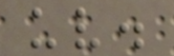uv.
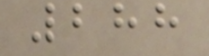288
